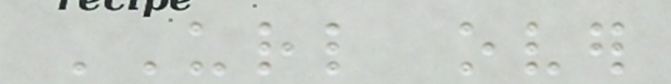URL over
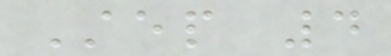Step 4
